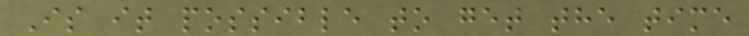Is it possible to get the time
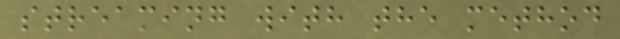streaming with the method
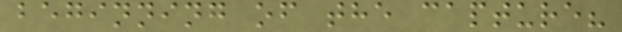beginning of the capture?
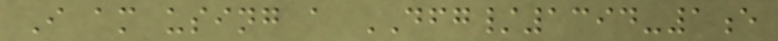I am using a DFG/1394-1e
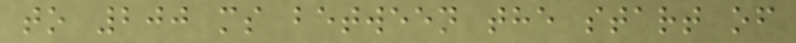to 200 ms between the start of
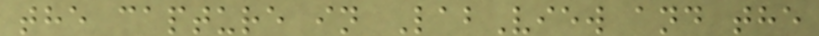the capture in LabView and the
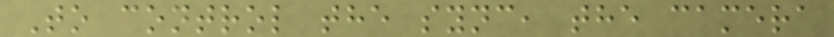To control the sync, the camera
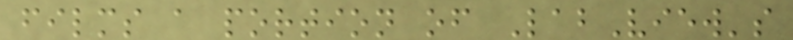films a portion of LabView's
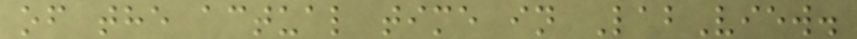of the actual time in LabView.
